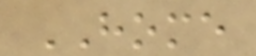HOME
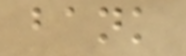bank
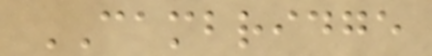CAMBRIDGE
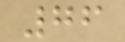76
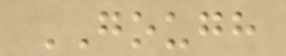GOUGH
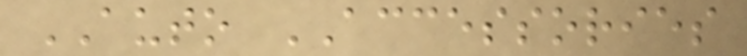AUTO ACCESSORIES
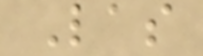Las
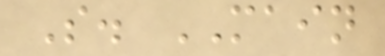S. MAIN
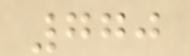770
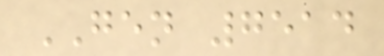GEN 7514
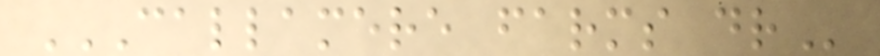CALLAMERE FARMS DR
